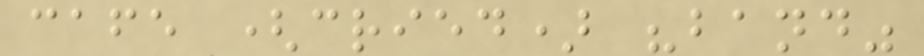cafe (cried) "band"
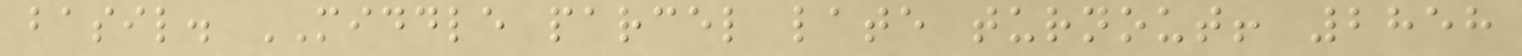basil. MIDDLE parcel late turnout! 2858
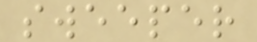sweeper
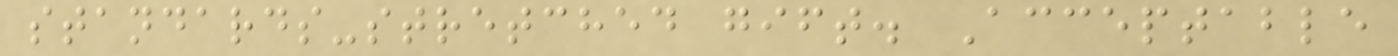standards-stretched gift. Acceptable
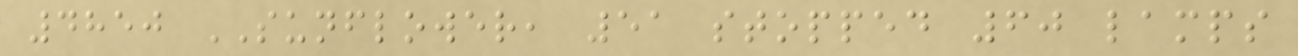4850 SUNFLOWER, 51 stopped 60 lamps
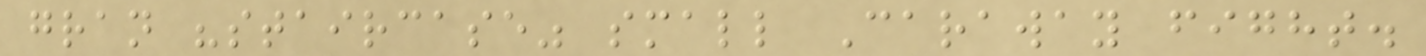gran "staircase" small Caraway fight.
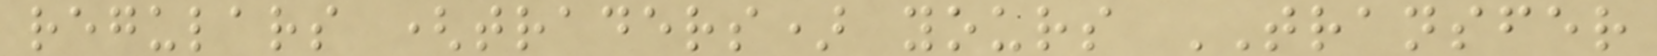regulars (traders) yours TRANSFER
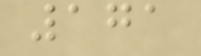171
